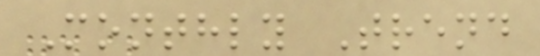Monthly Trend
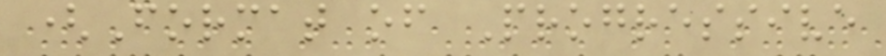(Format of Progressive
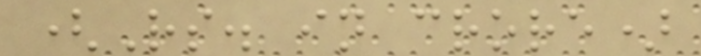(Rs. in crore)
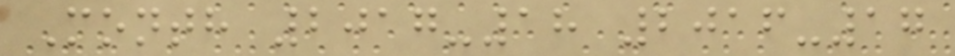Month 2017-18 2016-17
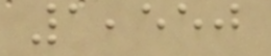1,550
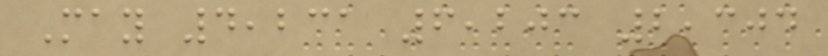May 4,231 6,203 2,304
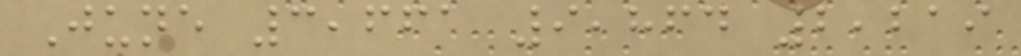June 3,661 9,864 2,219
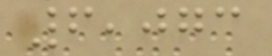6,073
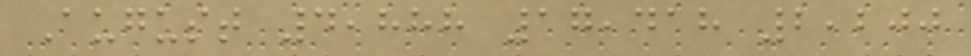August 4,888 17,418 2,200
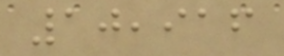10,916
